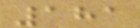181
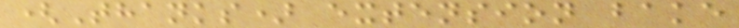(Thanks) extension bake
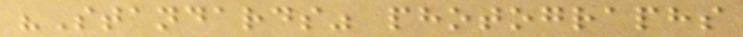"Standards" photographs
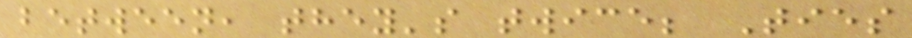between, they's twice; Ties
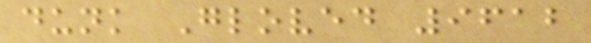dunk Gloved 9612
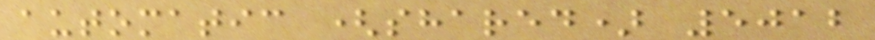automatic (shared) 5012
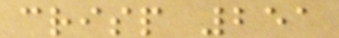crisp 251
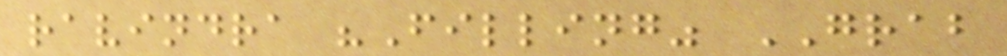ravindra "Filling" GRAB
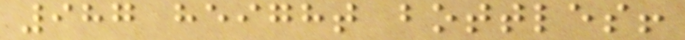987 height bottles!
